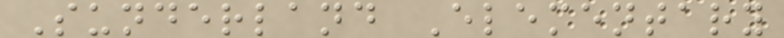Sunderland Elementary
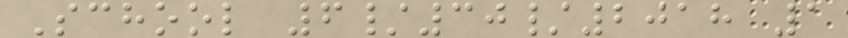School 6/30/2018 1
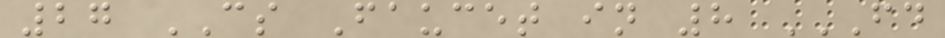27 CS Faucet in 8 FD
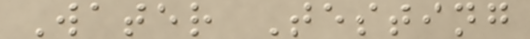Water Testing
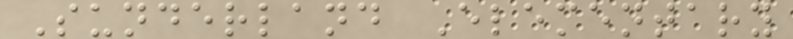Sunderland Elementary
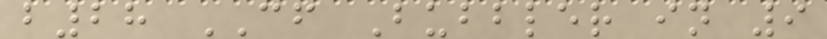b28 CF Bubbler in 9
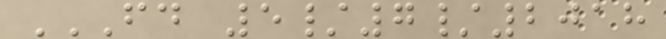FD 5/7/2018
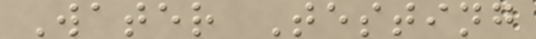Water Testing
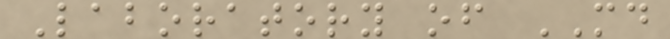Laboratory of MD
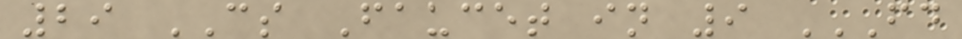29 CS Faucet in 9 FD
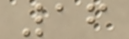16
